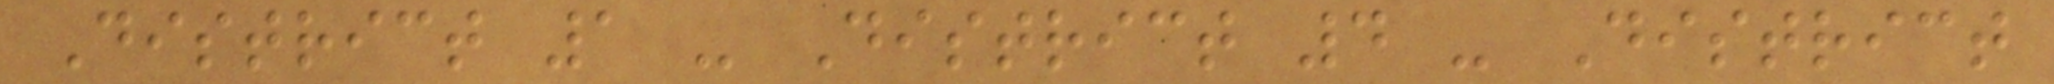District 1 - District 4 - District
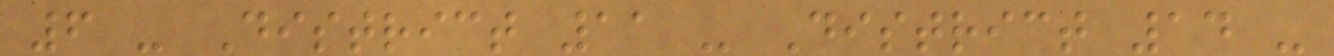6 - District 11 - District 14 -
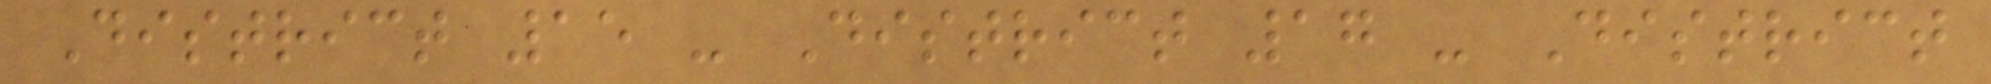District 15 - District 17 - District
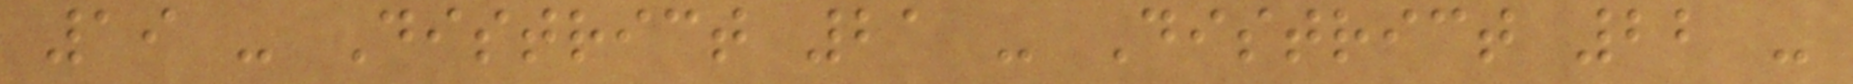19 - District 21 - District 22 -
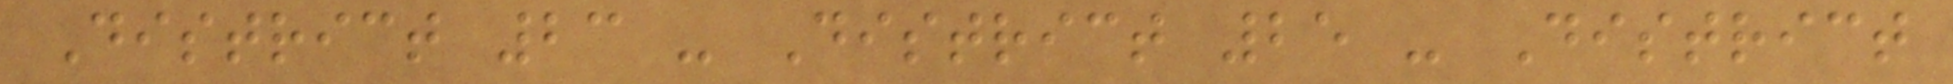District 23 - District 25 - District
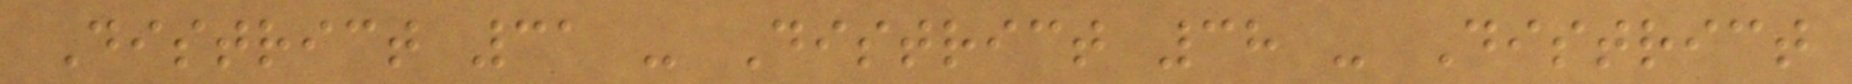District 31 - District 38 - District
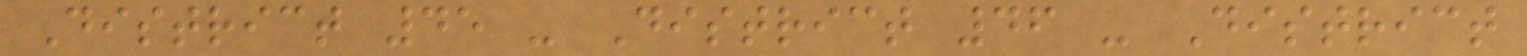District 45 - District 46 - District
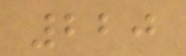220
